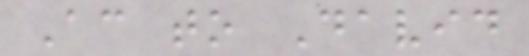According to David
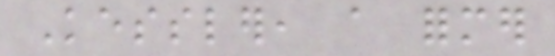Kessler, a former
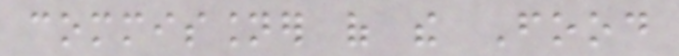commissioner of the Food
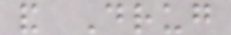and Drug
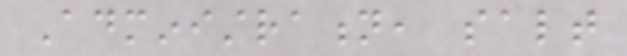Administration, salt
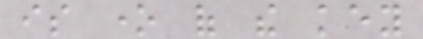is one of the key
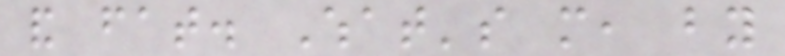and fat. What's more, by
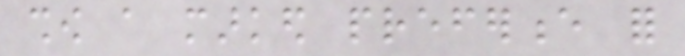show a marked preference for
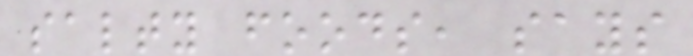salty foods, says
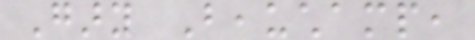Gary Beauchamp,
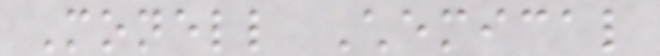Monell Chemical
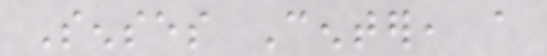Senses Center, a
